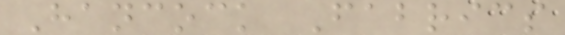Hancock Fabrics
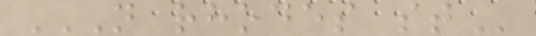N RHODES ST
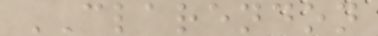CLARENDON
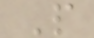P
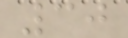30
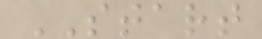START
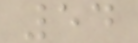54
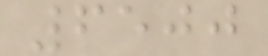6500
